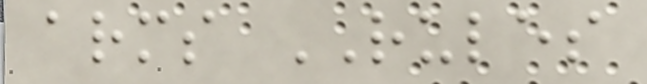arms RULES
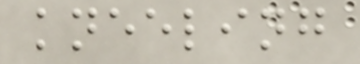kneeling
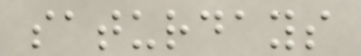saturdays
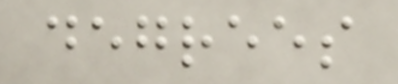degrees
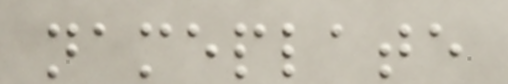nameplate
